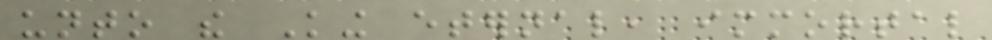unto the King eternal, immortal
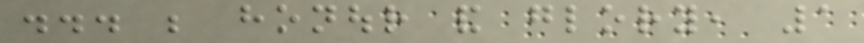... be honour and glory, 1
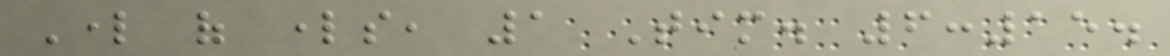Lord of lords, 1 Tim. 6:15.
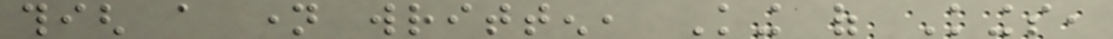thigh a name written, King of Kings,
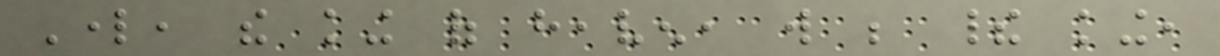Lord, the king of heaven, will be their king,
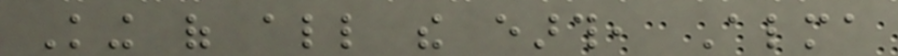King of all the earth, Alma
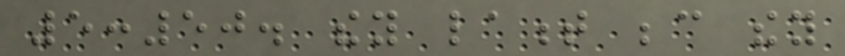5:50. they lament because they
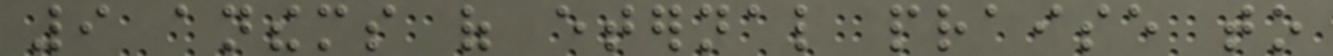9 anthems of eternal praise to
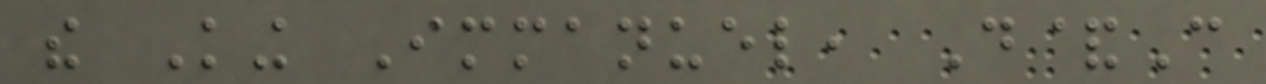the King Immanuel, D&C
